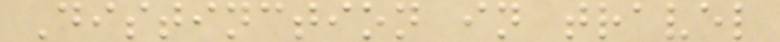Distinction in travel
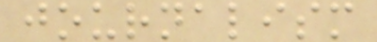journalism
